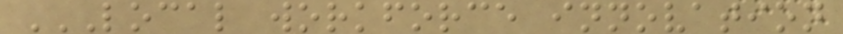LOCAL WORKFORCE INNOVATION
